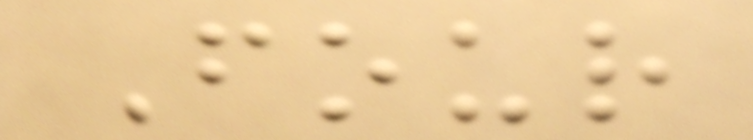Four
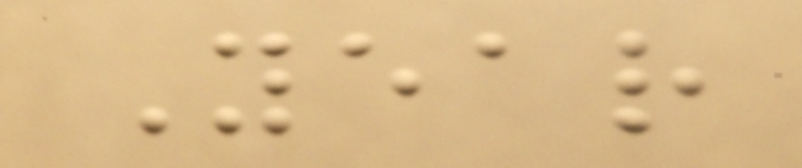Year
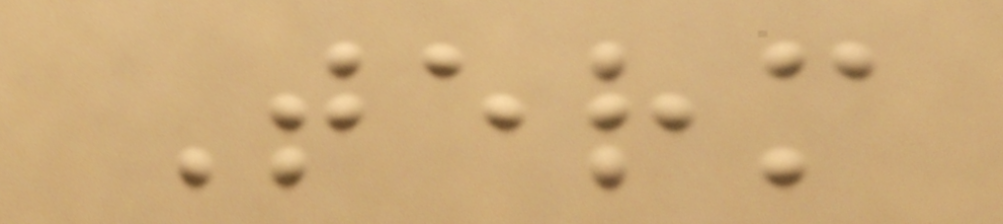Term
